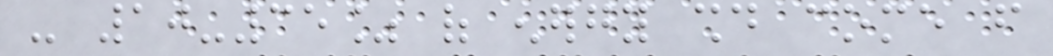- 10-35% of energy should come from
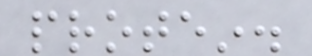protein.
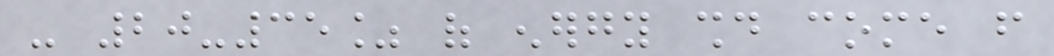- 20-35% of energy should come from
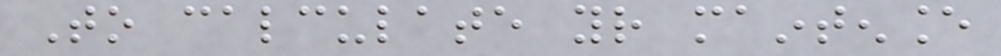To calculate your maintenance
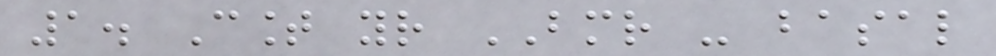1. Count your BMR - basal
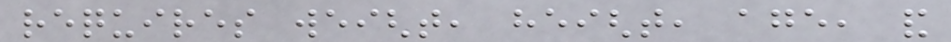requires weight, height, age, and
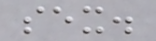sex.
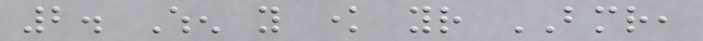2. When you know your BMR,
